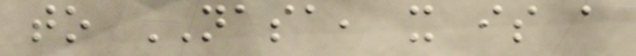to NASA, it is a
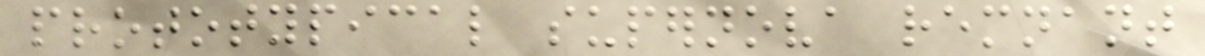prototypical supernova remnant
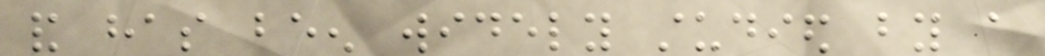and has been widely studied by a
